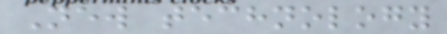New technology
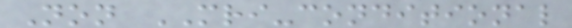Non MRI-conditional
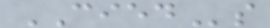CIEDs
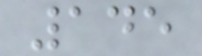145
